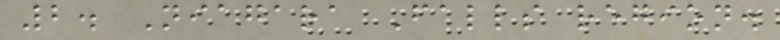2. Niagara Falls region.
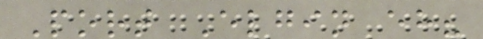Port Elgin eh?
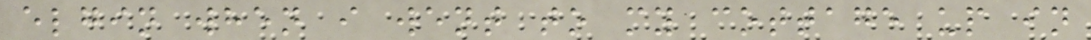elgin when i went to my cottage up in
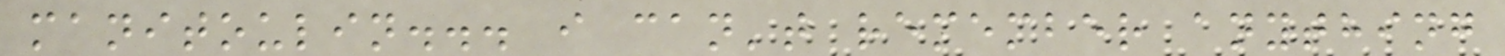manitoulin... i can't remember anything
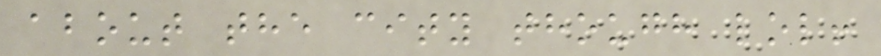about the city though lol!
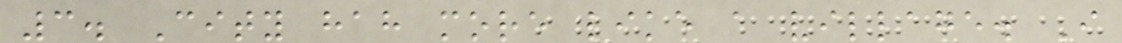3. City hah more like a village. I
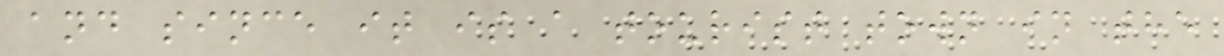and since it is a tourist town in the
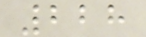228
